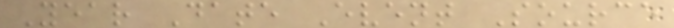Year Date Event Source
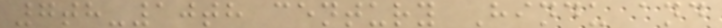7th-10th century Hindu and
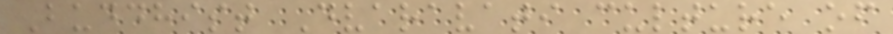Buddhist Dvaravati culture of
